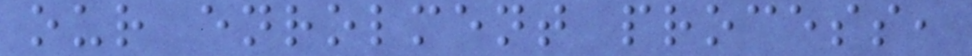our enrolment process,
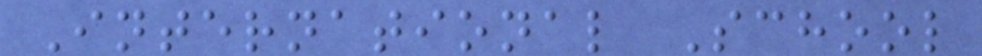International School
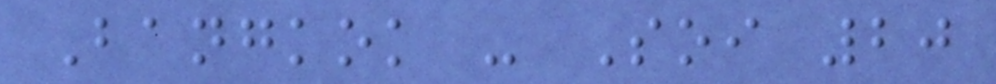Bangkok - Soi 20
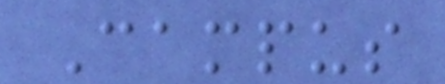Campus
